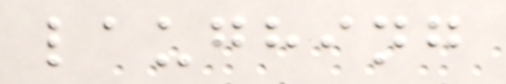laughing
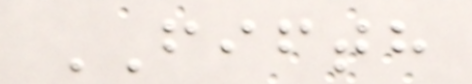FIFTH
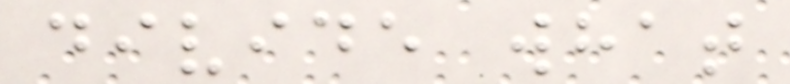divide what
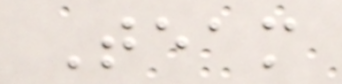Team
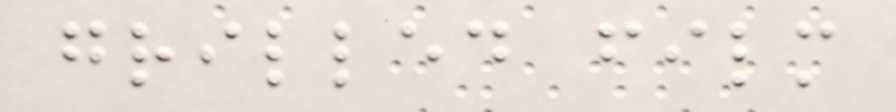grilled film
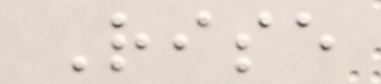Rise
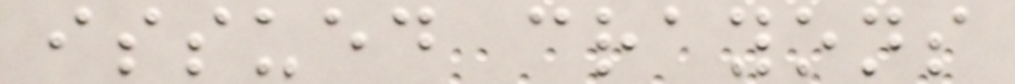issued crayons
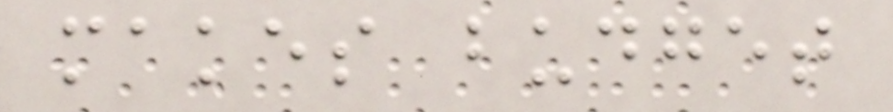makes budget
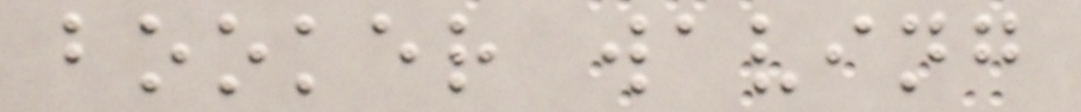booker waving
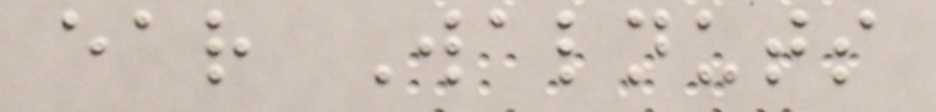ear Walnuts
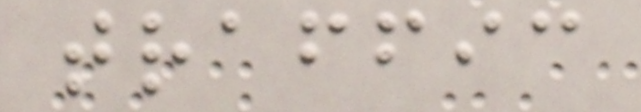traffic
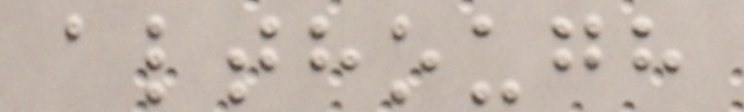although
